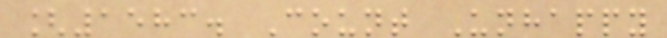[1583. Count Unhappy
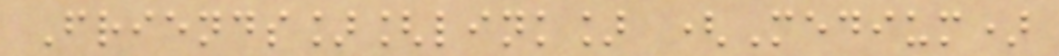Friends][link] (Medium)
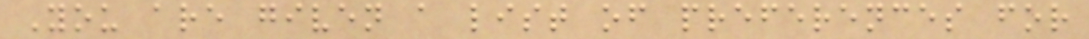You are given a list of preferences for
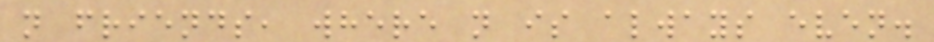n friends, where n is always even.
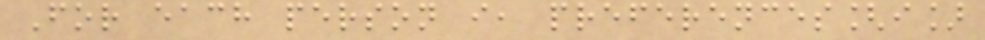For each person i, preferences[i]
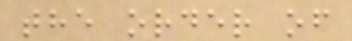the order of
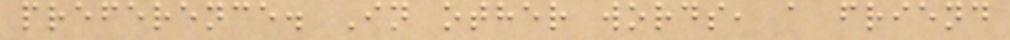preference. In other words, a friend
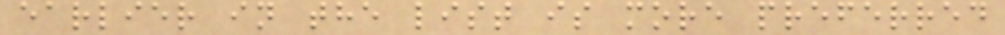earlier in the list is more preferred
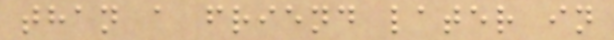than a friend later in
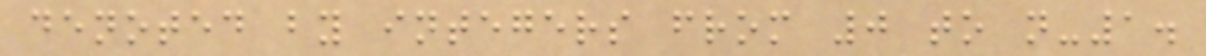denoted by integers from 0 to n-1.
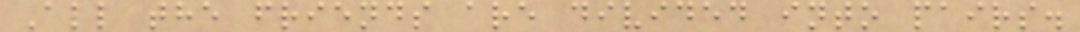All the friends are divided into pairs.
